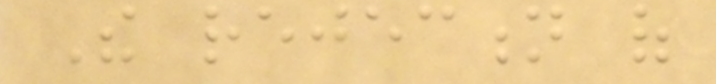The rejection of
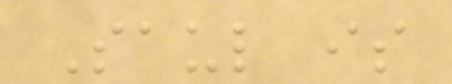Saul is
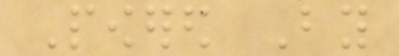Powered By
